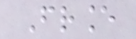France
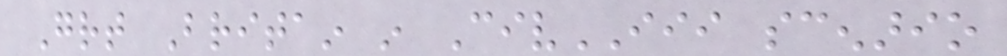Great Britain in CivIII scenario
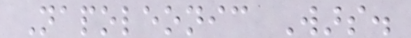Napoleonic Wars.
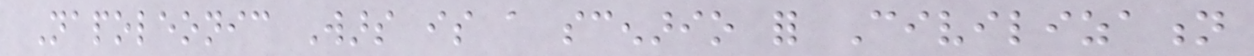Napoleonic Wars is a scenario for Civilization
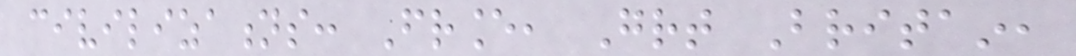civilizations: France, Great Britain,
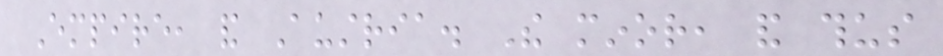Empire, and Austria. The minor, and thus
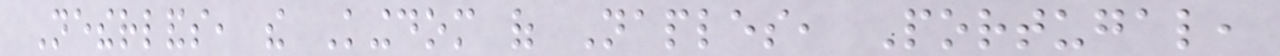Netherlands, the Kingdom of Naples, Portugal,
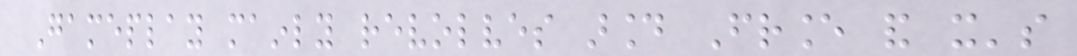Gameplay mainly revolves around France and it's
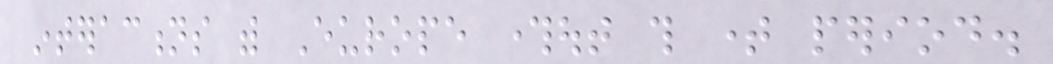interactions with Europe throughout this time period.
